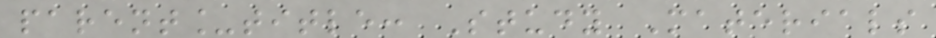parent_title: Study Materials
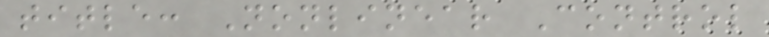title: Nonlinear Control
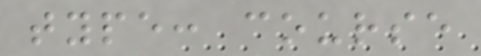type: course
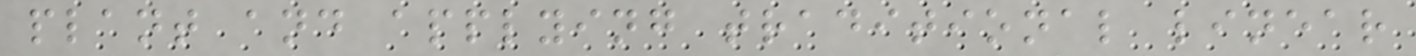plant and applying traditional linear
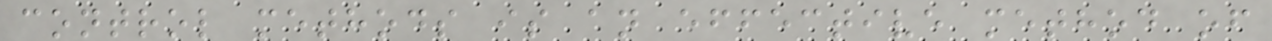control methods is an effective method of
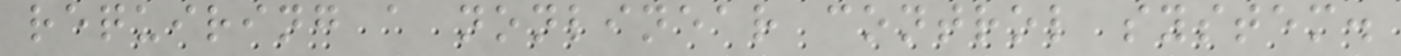requiring a nonlinear control system.
